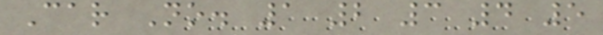Car No. 1 2 3 4 5
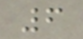6
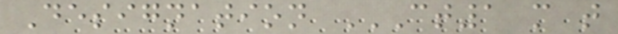Designation CT1 M T
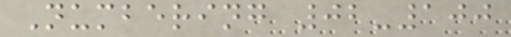Numbering 02-100
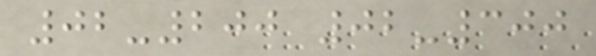02-200 02-300
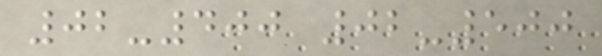02-400 02-500
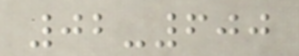02-600
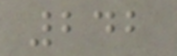242
